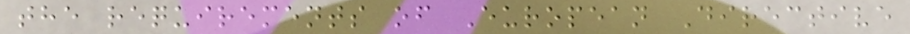the requirements of European Directive
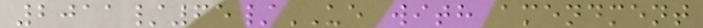2011/65/UE with amendment
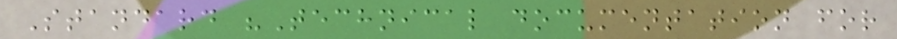Standard "Technical documentation for
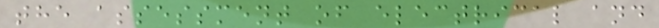the assessment of electrical and
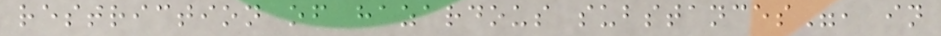restriction of hazardous substances", in
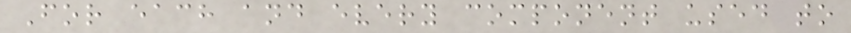For each and every component used to
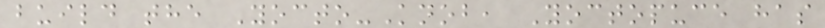build the Yocto-Knob, Yoctopuce has
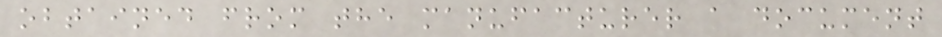obtained from the manufacturer a document
